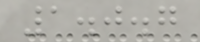1.0.7
